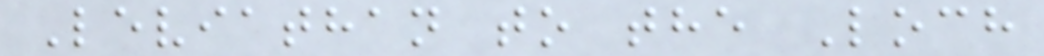Leviathan to the Loch
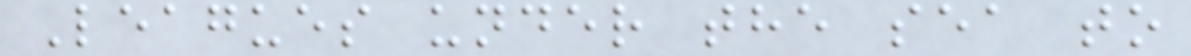Leagues under the sea to
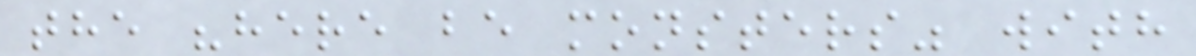the "here be monsters" with
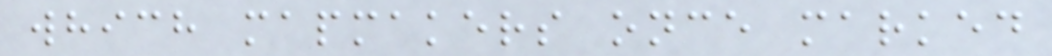which mapmakers once marked
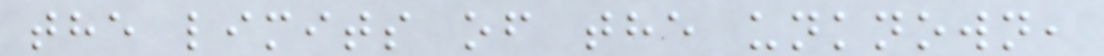the limits of the unknown,
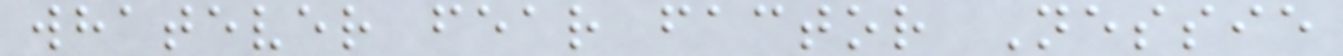whatever fear factor Nessie
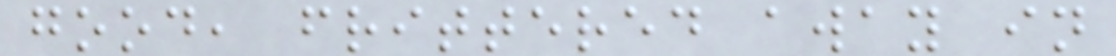good, frittered away in
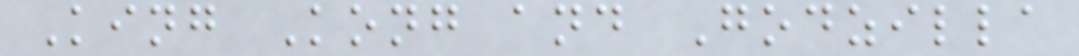King Kong and Godzilla
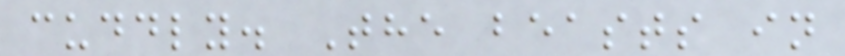cuddly. The beasts in
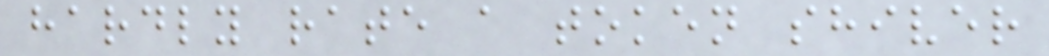hardly rate a token shiver
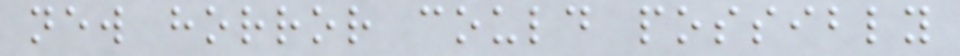new horror could possibly
